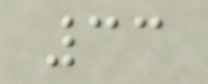33
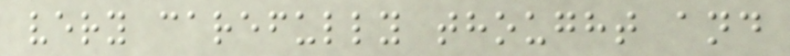very carefully thought and
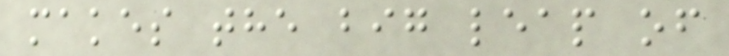makes the big leap of
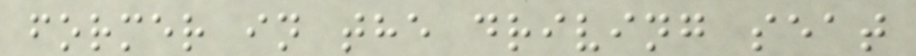former in the driving seat
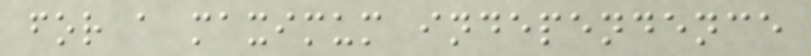for a maximum independence
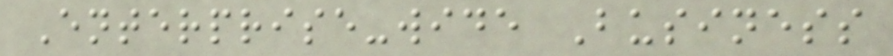Enterprise-wide Business
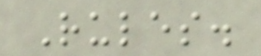Rules.
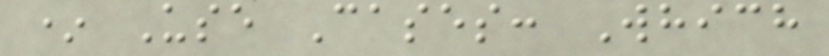* Use Cases: Which
